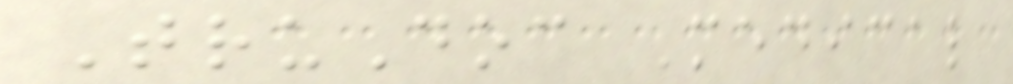TruDoc Medical
